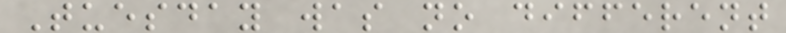Tuesday was no different
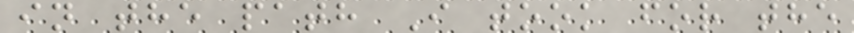in the path I took for the
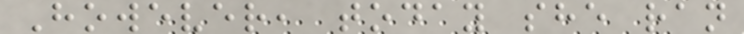However, today she ran
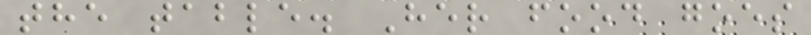the table. Her food goes
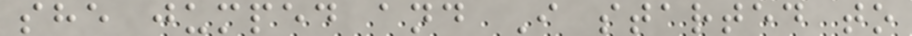she jumped and I started to
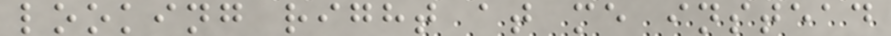looking right at me instead
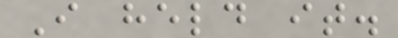I held it.
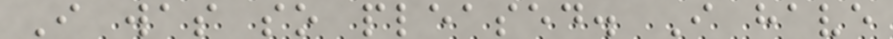I was so pleased. I have
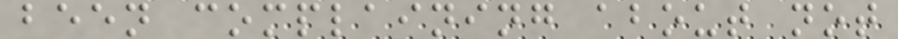been complaining about not
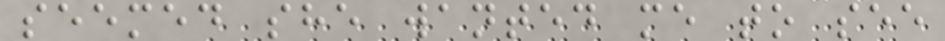seemed she wanted me to see
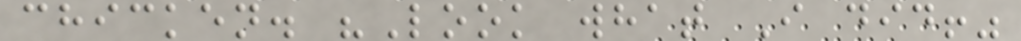chicken. "Look what I did!"
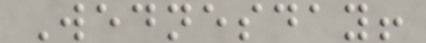Wednesday!
